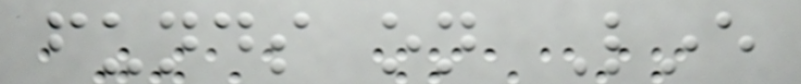funds on Line
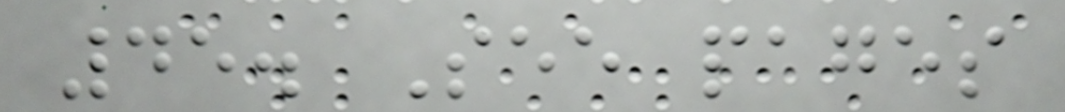45. See pages
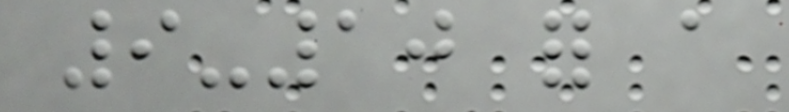9-10 for a
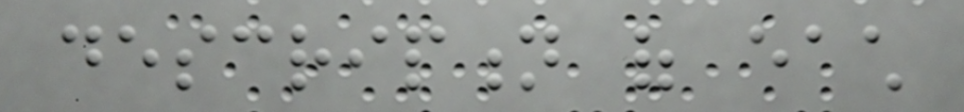description of each
